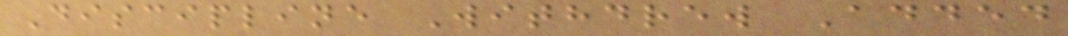Discipline Withdrew Added
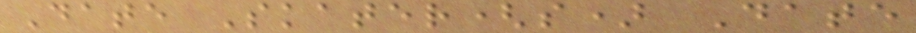Date Skater(s) Date
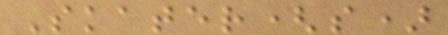Skater(s)
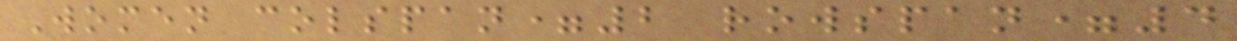Women colspan=2 rowspan=4
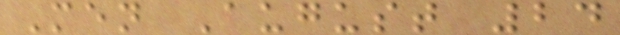Men August 24
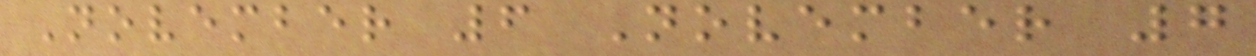November 6 November 7
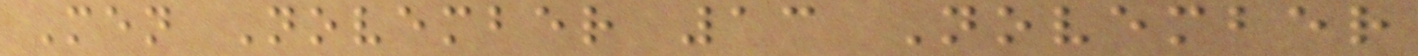Men November 13 November
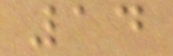14
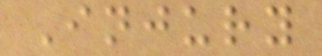Injury
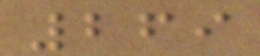269
